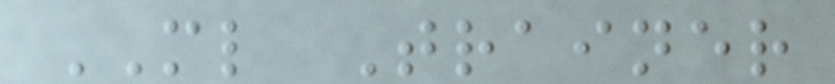ML Trainer
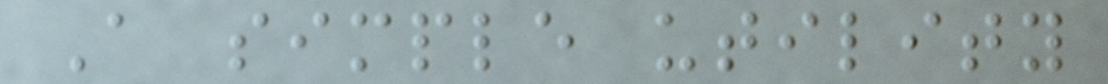A simple utility
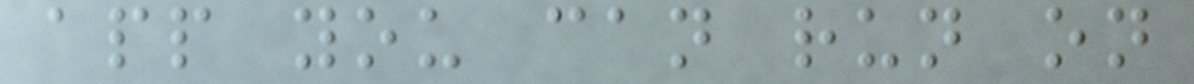app you can run on
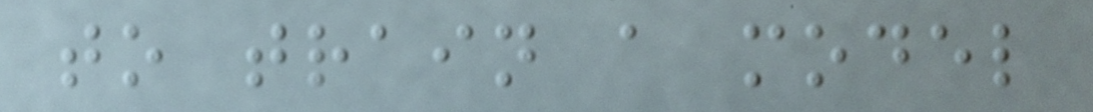to train a model
